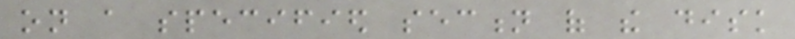on a specified section of the disk
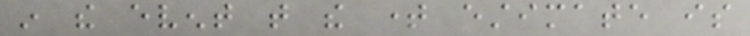in the event that the time estimate is
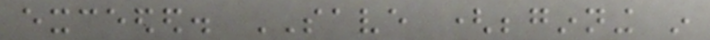exceeded. SAVE (beginning in
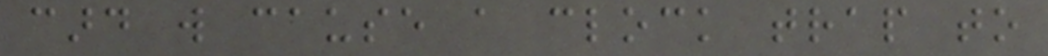card will cause a clock trap to
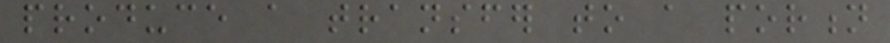produce a transfer to a portion
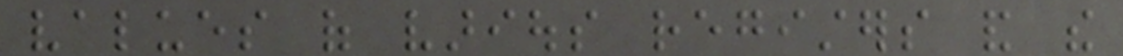values of various registers and the
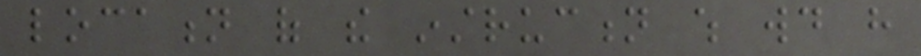location of the instruction which would have
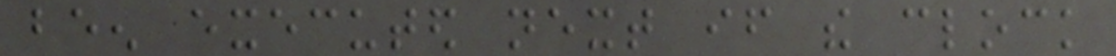been executed next if the clock
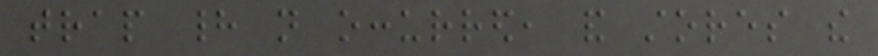trap had not occurred, and stores the
